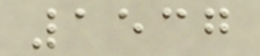1537
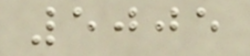5005
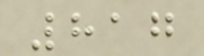817
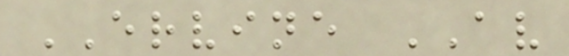ERVINE AV
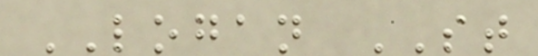LOGAN ST
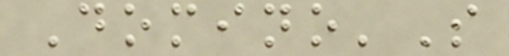Domino'S
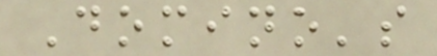Domino's
